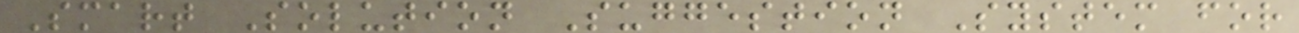Smart Solution Suggestion System for
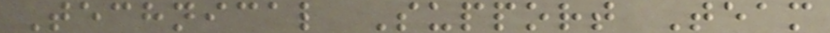Technical Support Team
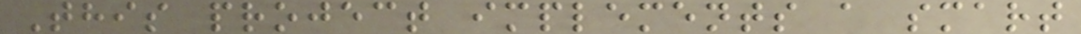This project implements a smart
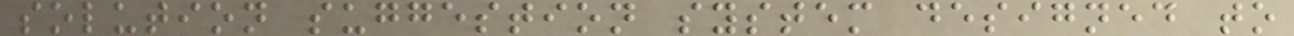solution suggestion system designed to
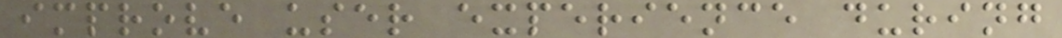improve user experience during
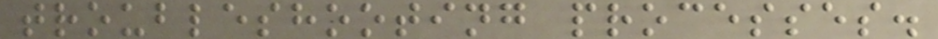troubleshooting processes.
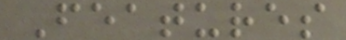Features
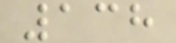138
